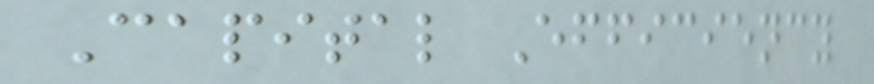Capital Efficiency
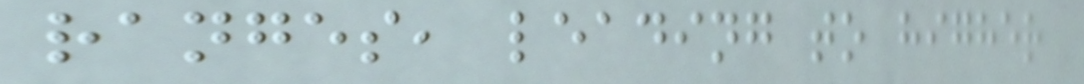ranges, leading to higher
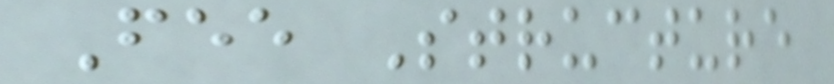Fee Structure
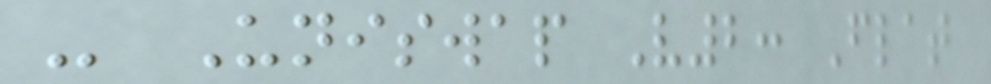- Uniswap V2: Flat
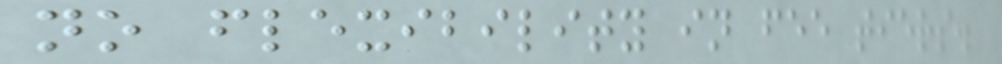no flexibility in fee tiers.
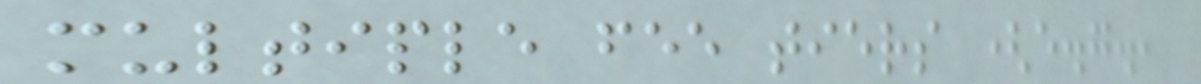multiple fee tiers (e.g.,
